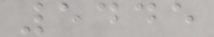5445
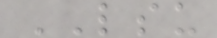LSU
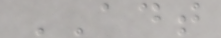ADT
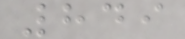849
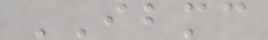IBMC
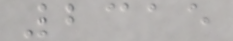2315
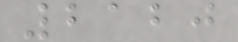2120
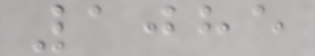1085
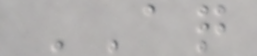AQ
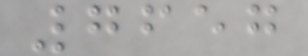7657
